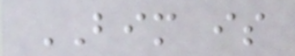BIM is
